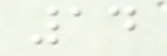14
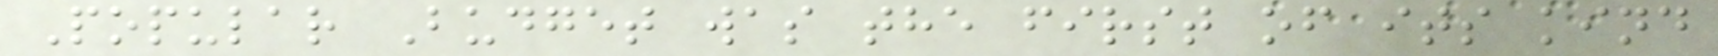Popular Budget was the first of its kind
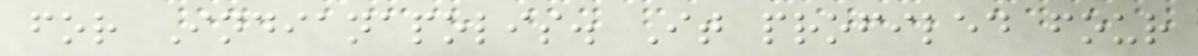for Indianapolis. It profiled four
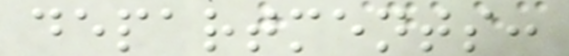departments:
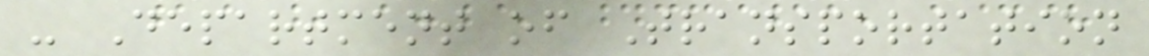- Department of Transportation
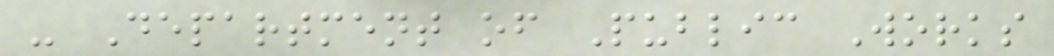- Department of Public Works
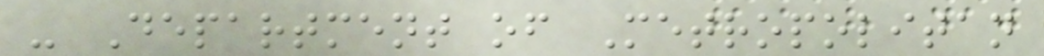- Department of Metropolitan
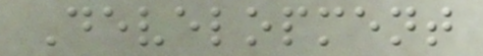Development
